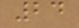24
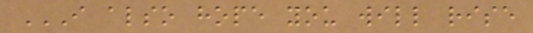I ALSO HOPE YOU WILL RISE
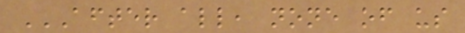AFTER ALL, NONE OF US
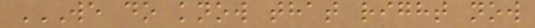WE DO KNOW THAT RIGHT NOW
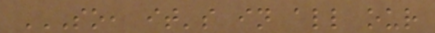SO, IT'S IN ALL OUR
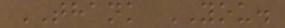THANK YOU.
